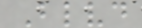Blvd
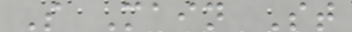S Main St
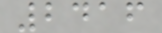2416
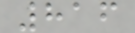816
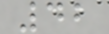42
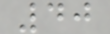40
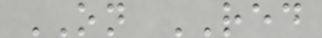ON RED
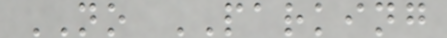NO PARKING
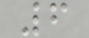6
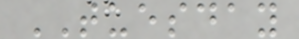TUESDAY
